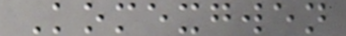Komexgwen
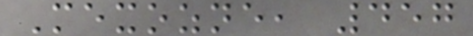Mexozne, 457
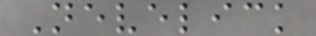Nevelick
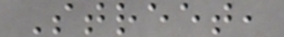Street,
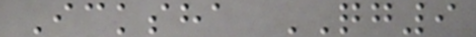Icksha QG9
